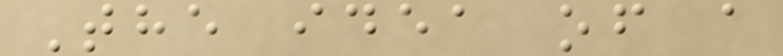The idea of a
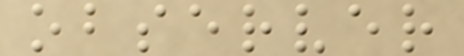observer
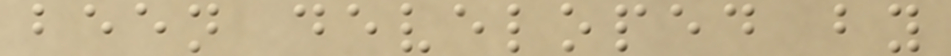been developed by
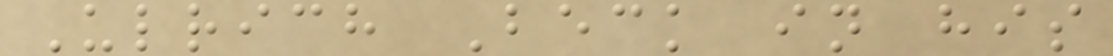Ulrich Beck in his
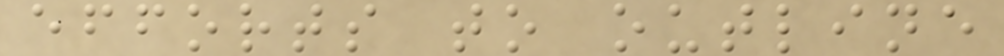efforts to outline
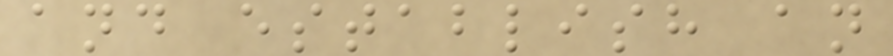and establish an
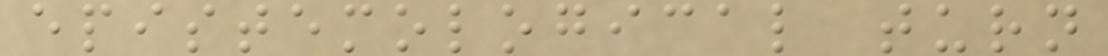epistemological turn
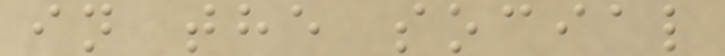in the social
